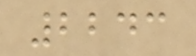2243
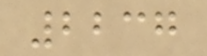2237
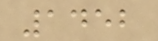1452
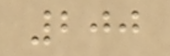200
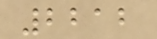2212
